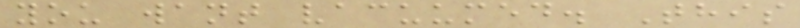you want vacuumed. This
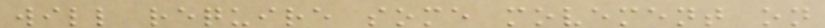will require some movement on
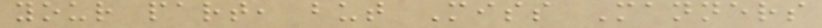your part, but Miss Manners
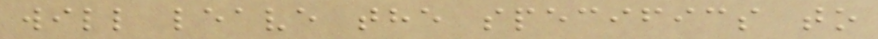will leave the specifics to
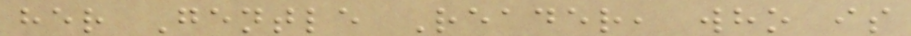her Gentle Reader, who is
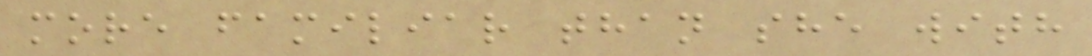more familiar than she with
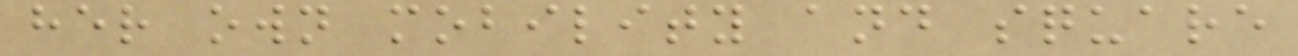her own mobility and square
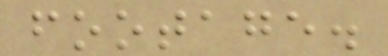footage.
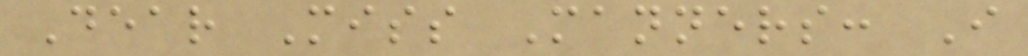Dear Miss Manners: I
